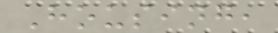Housing,
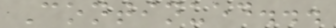Continued...
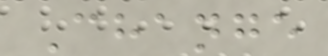Change
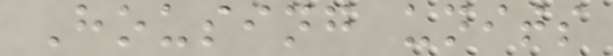Housing units
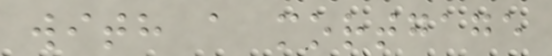with a mortgage
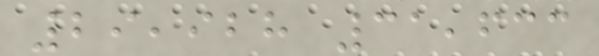29,928 31,633
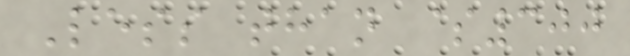Less than $300
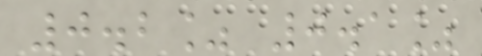0.2% 0.1%
